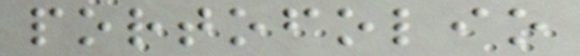portofolio
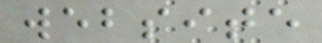website
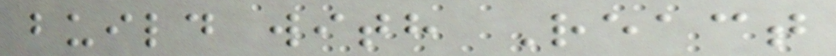build with React
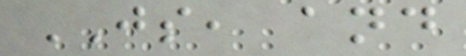JS, and
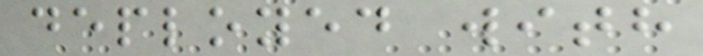deployed with
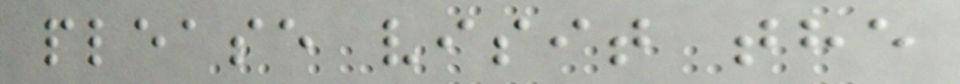please visit the
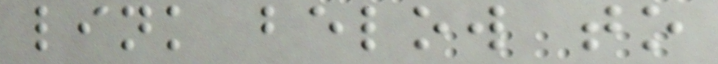link below to
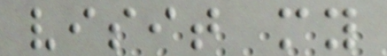visit my
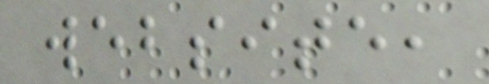website,
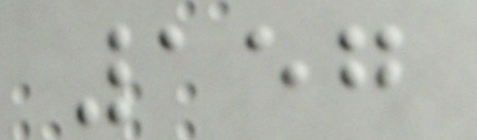157
